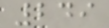249
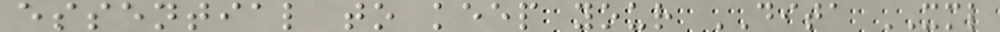essential to keep your DITA XML
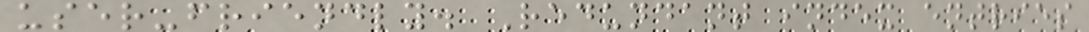user-friendly. Redundant index entries
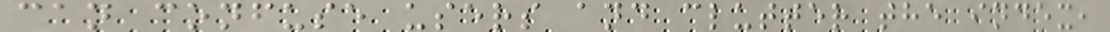can confuse users and clutter the index,
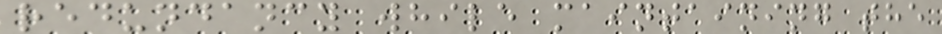redundancy while maintaining the
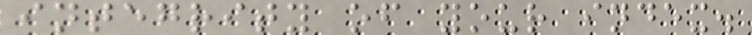integrity of your index.
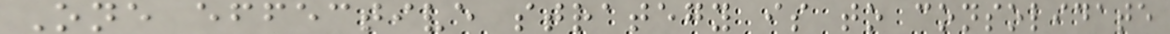One effective strategy is to consolidate
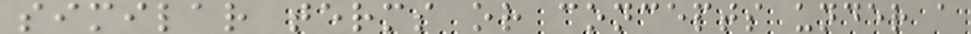similar terms or concepts under a
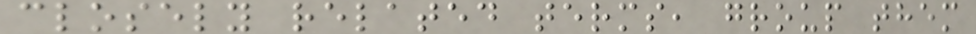closely related terms, group them
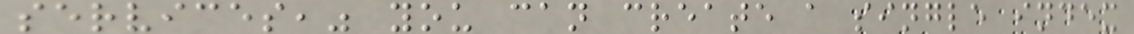services," you can create a single index
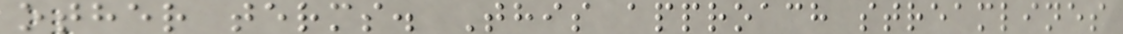other terms. This approach streamlines
